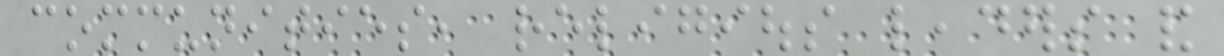communities, religious leaders and
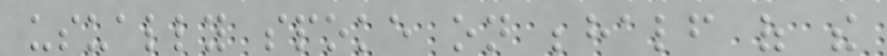usually spoke on behalf of the
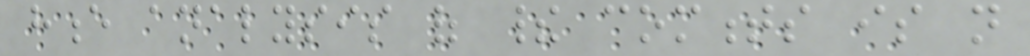hence analysis of their comments is not
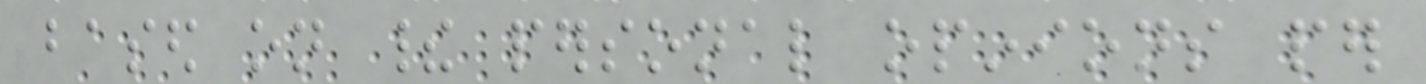based on their personal opinions per
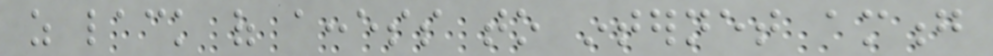as lack of access to internet among
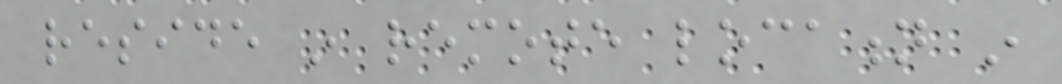reside in remote location in
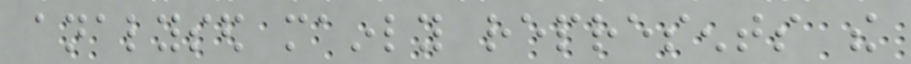analysed mainly represents the
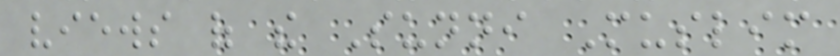views of the Sunni Muslim
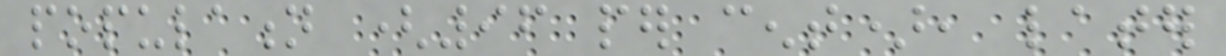population (96 per cent), later
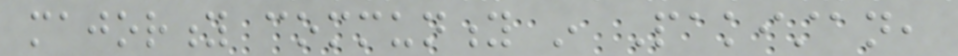majority community in Pakistan,
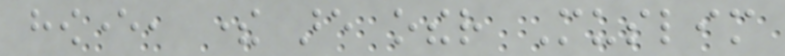however, there are other Muslim
